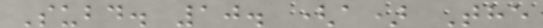Subd. 10. (a) The
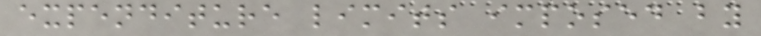expenditure limits imposed by
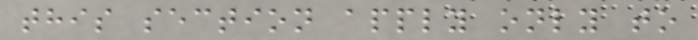this section apply only to
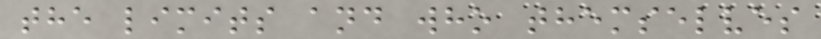the limits and who themselves
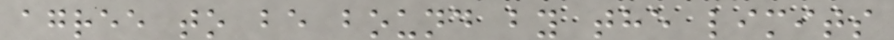agree to be bound by the limits
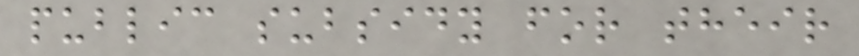public subsidy for their
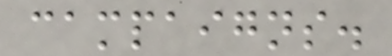campaigns.
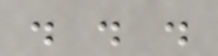. . .
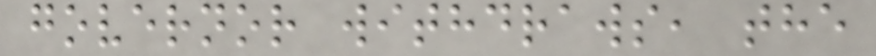governor withdraws, the
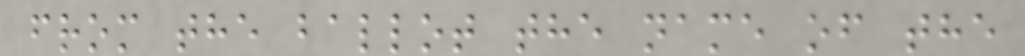from the ballot the name of the
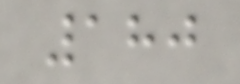180
